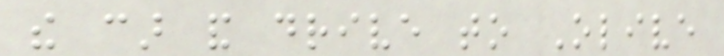the car and drive to Olive
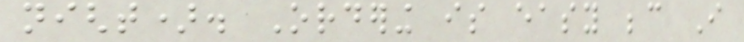night). Ordering is easy because I
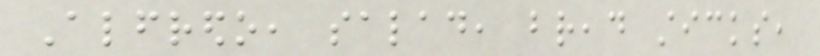Alfredo, salad, bread sticks,
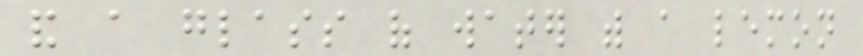and a glass of water with a lemon
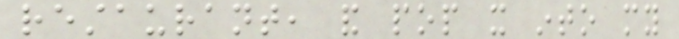restaurant, and pop it into my
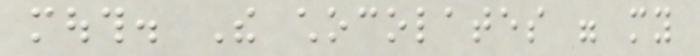mouth. The chocolates were my
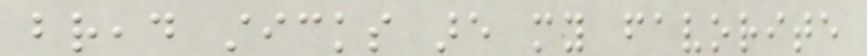bread sticks are my favorite
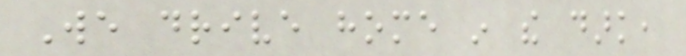We drive home in the dark,
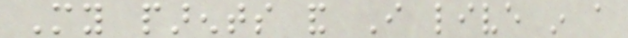My parents and I live in a
